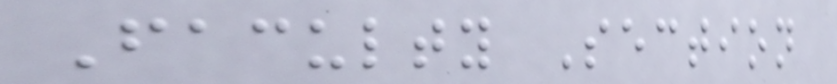Faculty Section
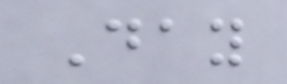Day
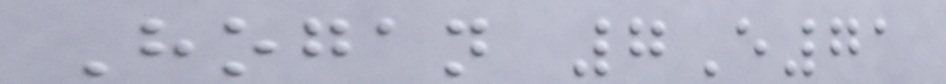Hogan 7E71
